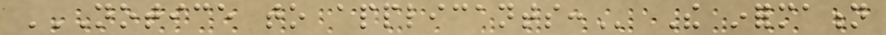NOTICE TO APPLICANTS: The information
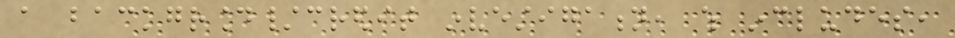a background/credit investigation, which includes,
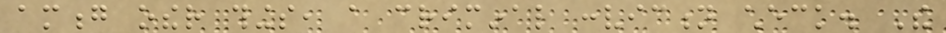among other things, a criminal conviction check. The
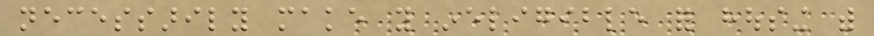necessarily make you ineligible for housing with
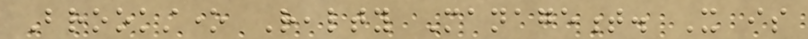Brookstone Realty Management. It is
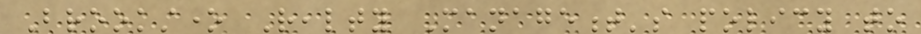Brookstone Realty Management's policy to
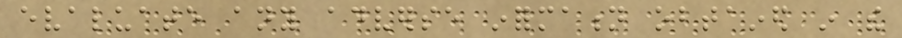evaluate any adverse information obtained in the
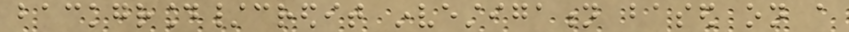background/credit investigation based on a
